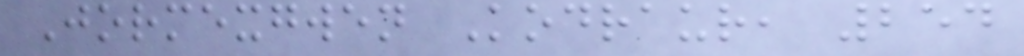Jormexgwen Kodraur, 254
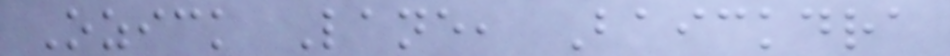Ozick Lane, Baickdra
